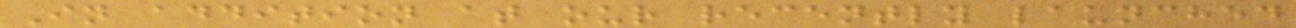In addition at our recently launched
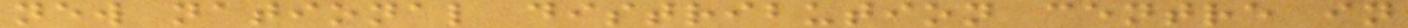new national distribution centre in
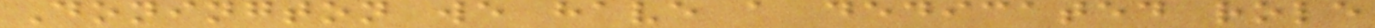Donington we have a dedicated role
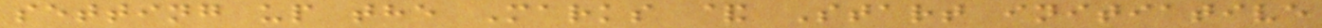setting up the Marks & Start initiative
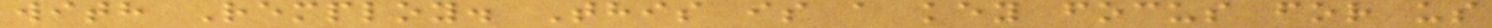with Remploy. This is a key focus for us
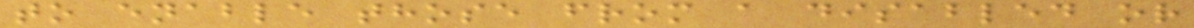to enable those from a disabled or
